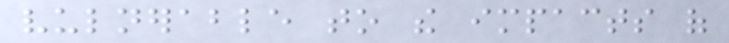vulnerable to the impacts of
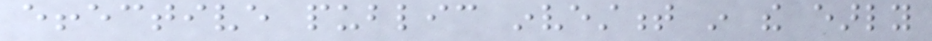effective public investment in the early
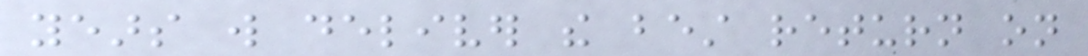years will deliver the best return on
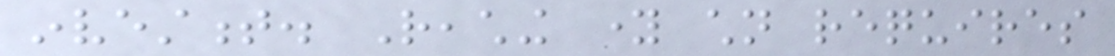investment. Reaching young children requires
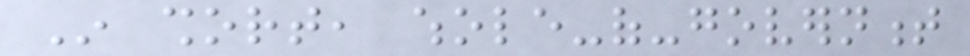In short, whole-of-government
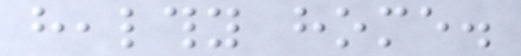healthy home.
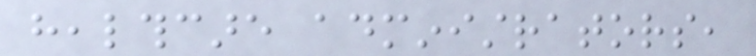healthcare administrators,
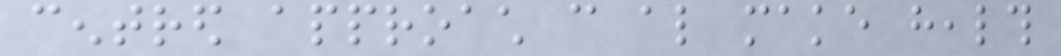centred approach can also make health
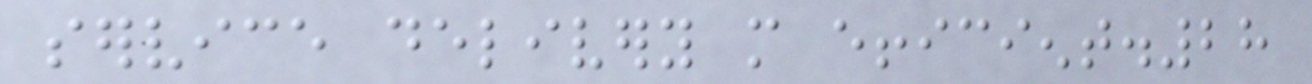service delivery more efficient.28
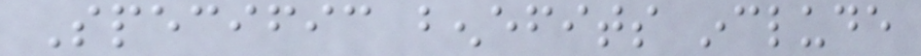Specific benefits include
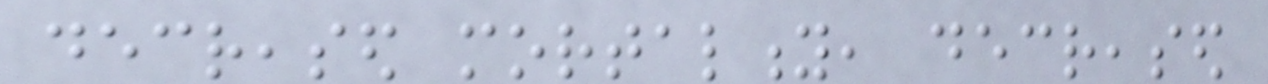decreased mortality, decreased
